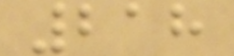218
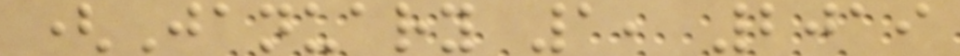(January 1, 2019
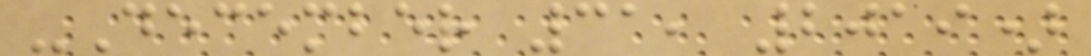-December 31, 2019)
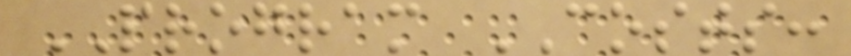PROGRAM COSTS:
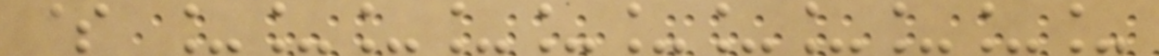$ ___________
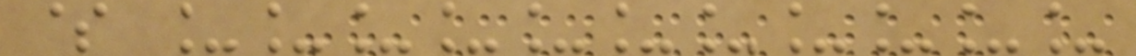$ ___________
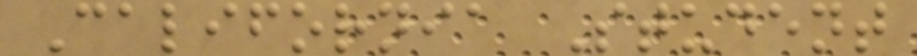California Student
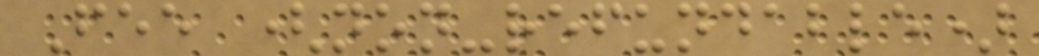Fee (non-refundable)
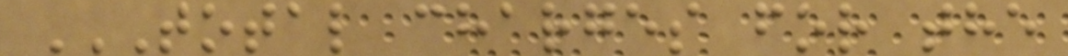TOTAL CHARGES FOR THE
